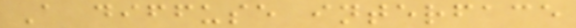A diffuse interface
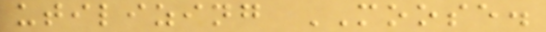utilizing MOOSE.
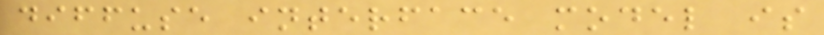diffuse interface model is
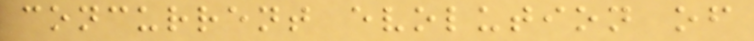concurrent evolution of
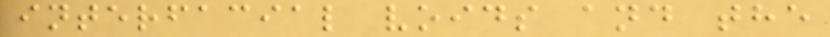interfacial voids and the
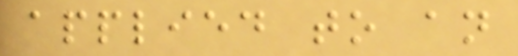applied to an
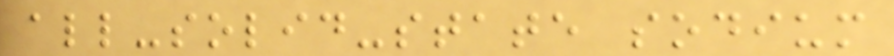all-solid-state sodium
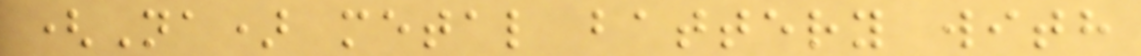(Na) metal battery with
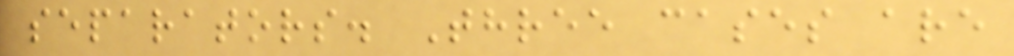separators. Three cases are
